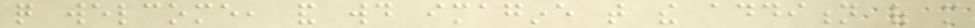quite welcome, and would imagine that the addition of more
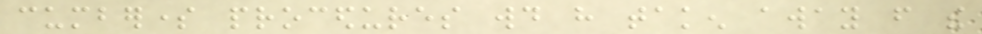cumbersome procedures would have taken away from the
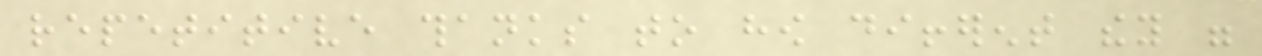repetitive thanks to how different they were
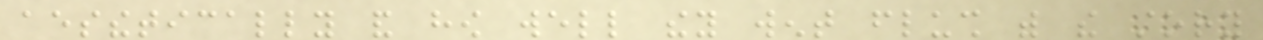aesthetically and how well they went flush with the story
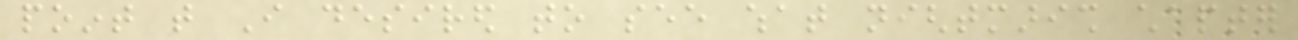point that I desired to see what nightmarish chapter
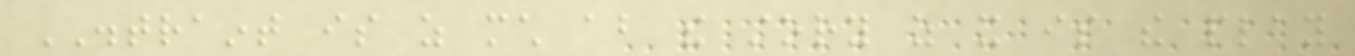DISTRAINT is as much about the story as it is the play
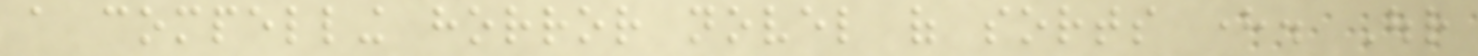a compelling horror novel of sorts here. Our
